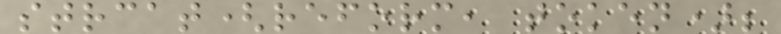strcat(reform, token);
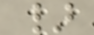}
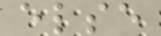else
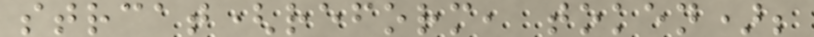strcat(reform, token);
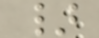}
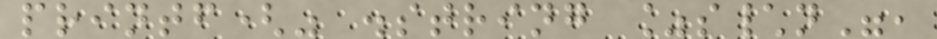printf(" .string %s\n",
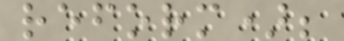reform);
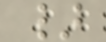}
